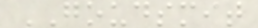GOUDSMIT
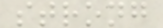strong
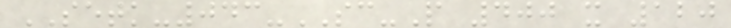SETK-043-SC-P 400 x 120
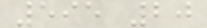595 20
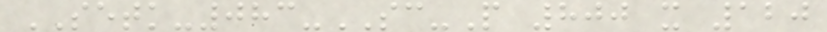SETK-083-SC-P 800 x 120
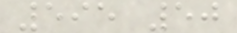595 50
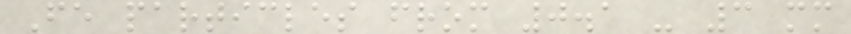Fe particles from 0.1 - 3 mm
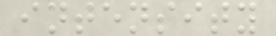intensity
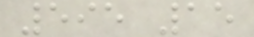595 15
